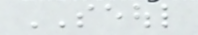SEOUL
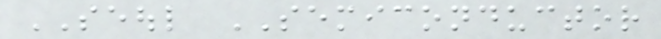SEOUL SEMICONDUCTOR
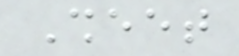Sheet
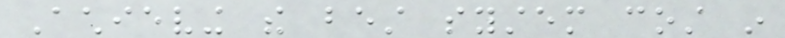Achieving the best system cost in
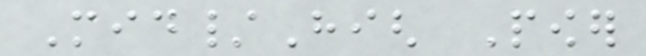Mid/High Power
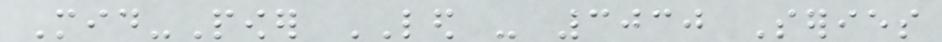Mid-Power LED - 3030 Series
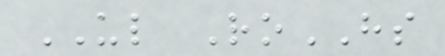UL RoHS
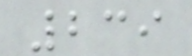239
